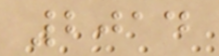2014
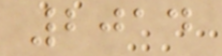2014
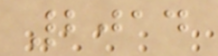2014
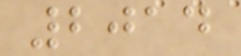2014
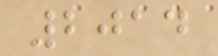2014
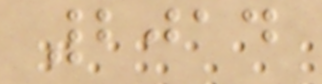2014
